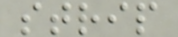strip
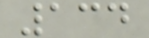134
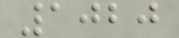1020
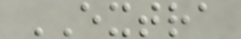EXTRA
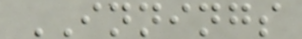INNINGS
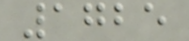1725
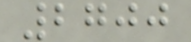2700
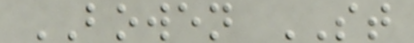BOWEN ST
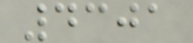4301
